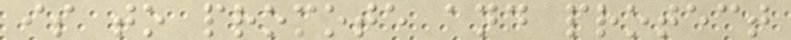is to promote and protect
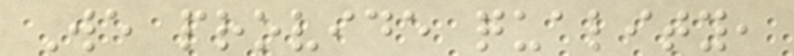We provide quality,
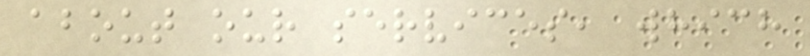about our services, which
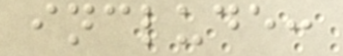include:
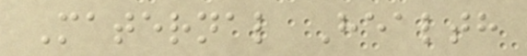Maternal Health
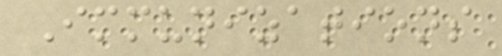Immunizations
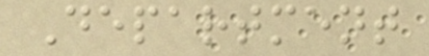Department
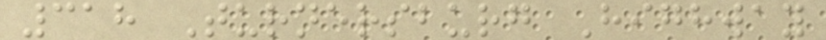318 Turnersburg Highway
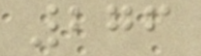276
